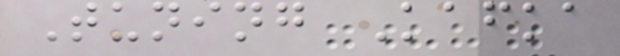Tuning Kafka
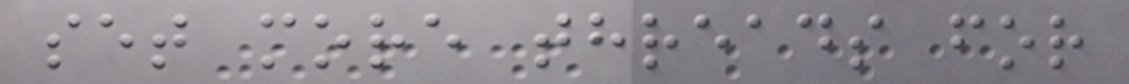set more threads for
